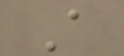A
